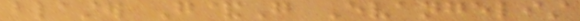blaster G&G Evangelist
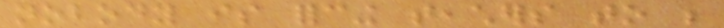nobody is forcing teachers to be
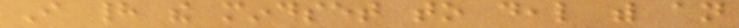I had the mindset to deal with an
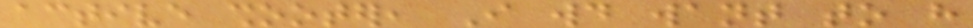active shooter, I would want to have
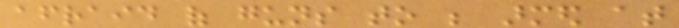afraid of guns to be armed at
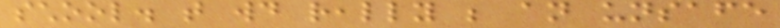school. that would really be an unsafe
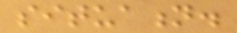situation.
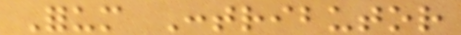Forum Contributor
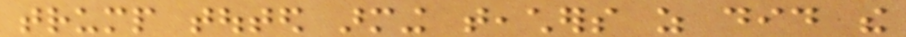trump touted arming teachers as did the
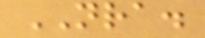NRA.
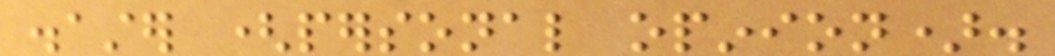disaster (personal opinion).
